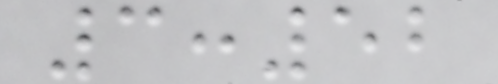3:52
